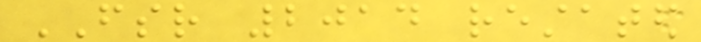FSR 2014 restated
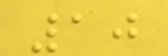10
